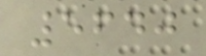5640
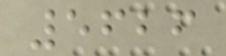5626
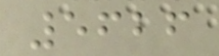5626
